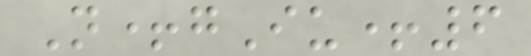N+gIu+6
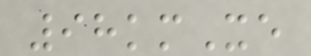98kmXe
